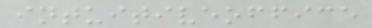intuitiveoffice
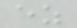ez
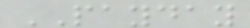PAYDAY
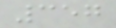357
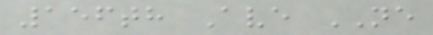156th Ave NE
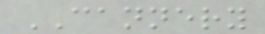CANNERY
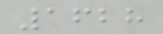1628
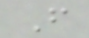F
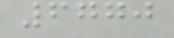6770
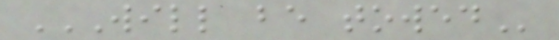WILL BE TOWED
